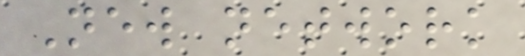New network
